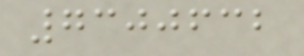7300632
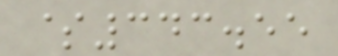$343.55
